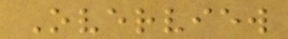Overview
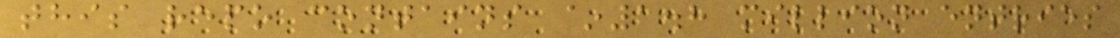this repo contains ~1.8 million entries
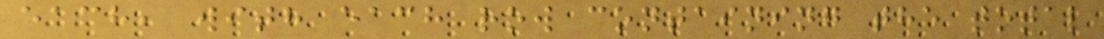each, with each row containing the total
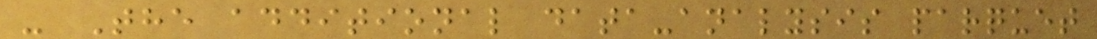- The additional data-analysis parquet
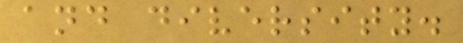and diversity.
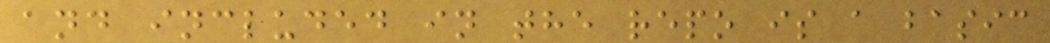and included in the repo is a basic
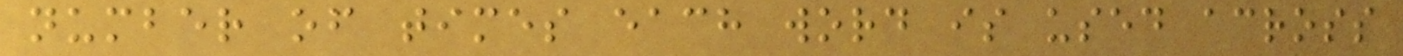number of times each word is used across
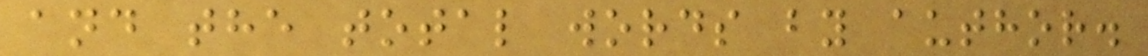and the total words by author.
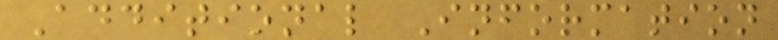Additional Information
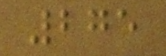275
